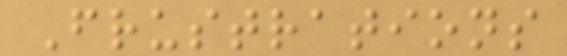Frustrations
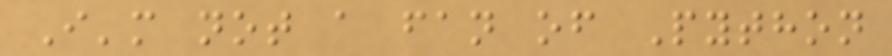I'm not a fan of Python
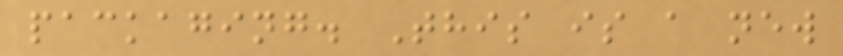packaging. This is a new
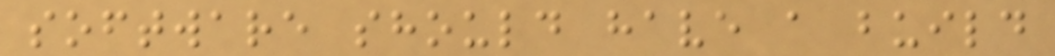software should have a build
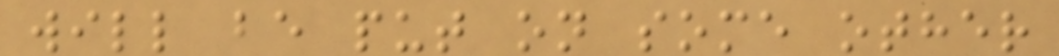will be put on some other
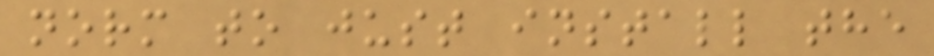norm to just install the
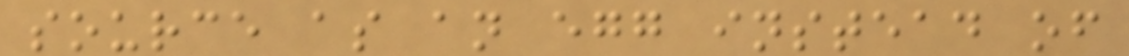source as an egg instead of
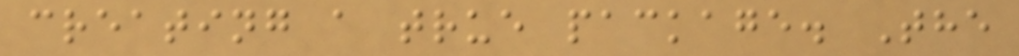creating a true package. The
